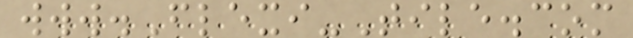www.Flexi-Tile.com
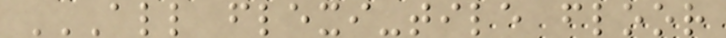ALL FLEXI-TILE FLOOR
